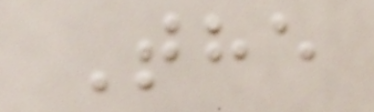The
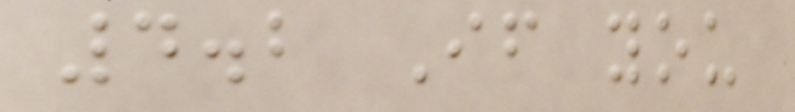4.2 If you
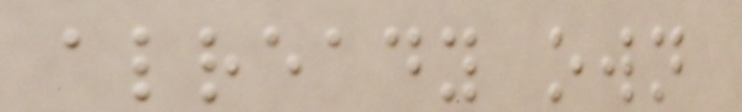already own
